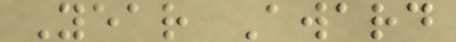Year Award
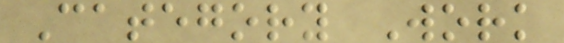Category Work
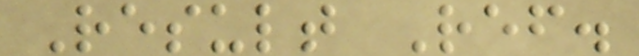Result Ref.
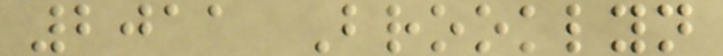2011 Brooklyn
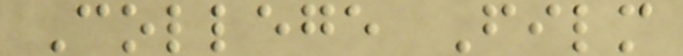College Film
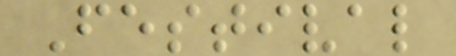Festival
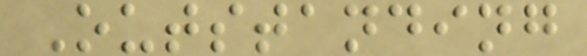Outstanding
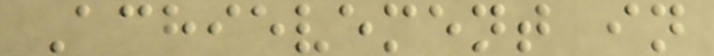Achievement in
